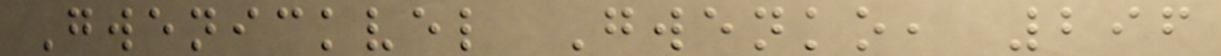Gwenickvel Gwenko, 296
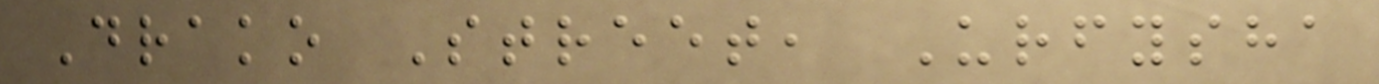Drako Street, Urfysha
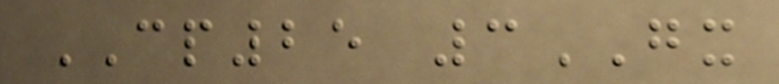CP25 3GX
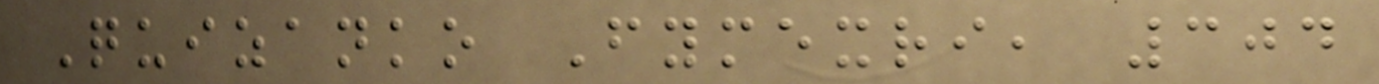Quizanko Fymexri, 304
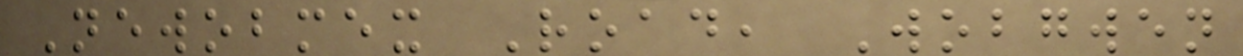Newobmex Road, Wobgwen
